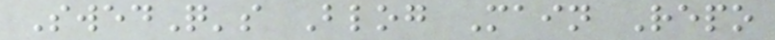SwedQ's Blog Main Repo
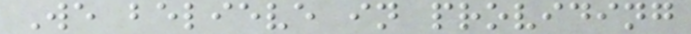We believe in providing
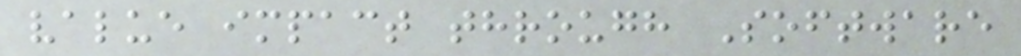value impact through Software
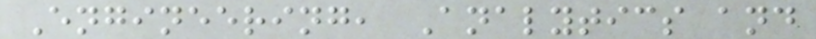Engineering, Analytics and
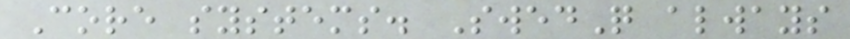Core systems. SwedQ always
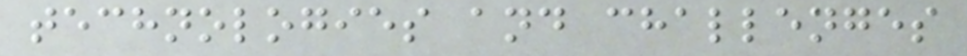technologies and challenges
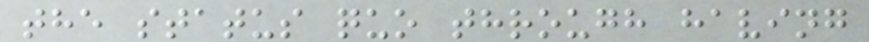the status quo through having
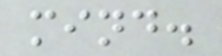mind.
